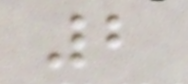2
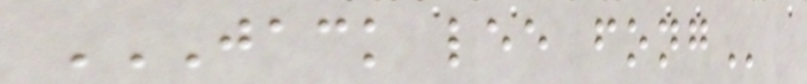JACK LEE FONG
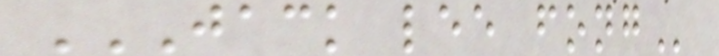JACK LEE FONG
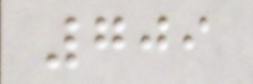709
